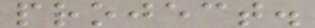project.
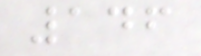146
